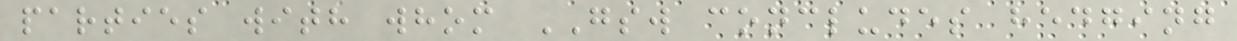parties with whom GSW concludes hedging
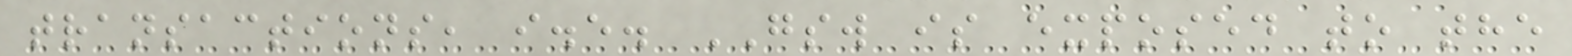transactions, i.e. GSW is exposed to the
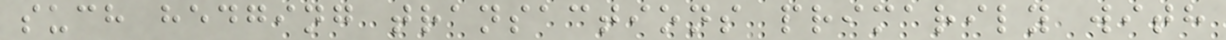such hedging transactions primarily with
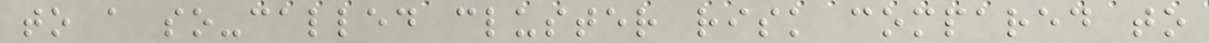to a so-called cluster risk compared to
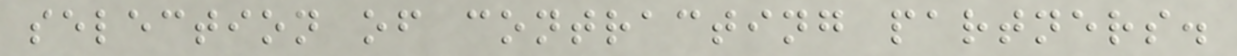selection of contracting partners.
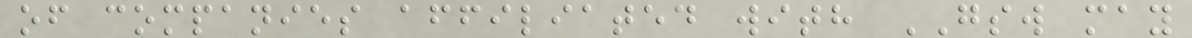of companies affiliated with GSW may
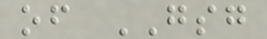of GSG
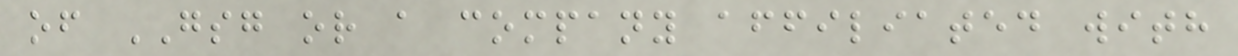of GSG or a company affiliated with
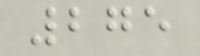275
